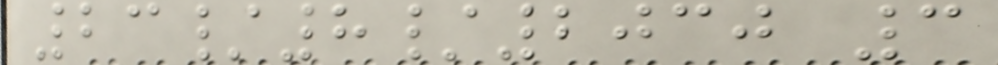23/8/2030 3
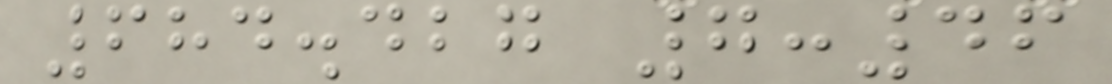684.427 7:46
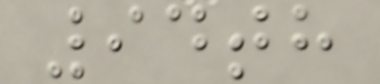94th
